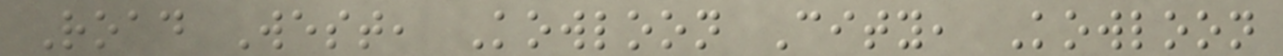Road West, Kowloon City, Kowloon
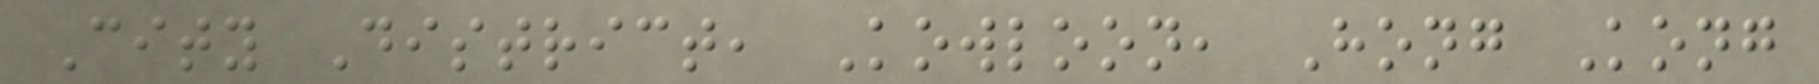City District, Kowloon, Hong Kong
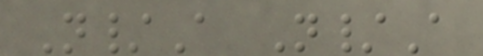N/A N/A
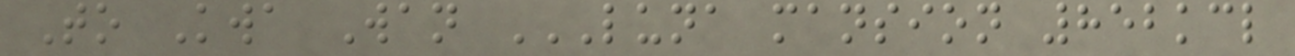To Kwa Wan LUNA MANSION 852KCL
